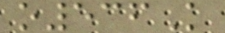o536K
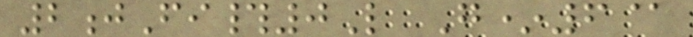2jFi#0L G*6@
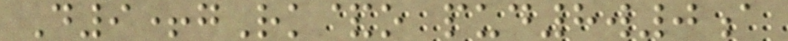D9+gRk&o pud8w0a
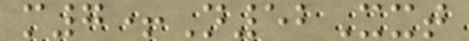m7+N52Xxt
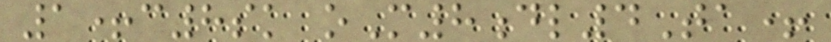1+c8sk oM8dl4Ta+
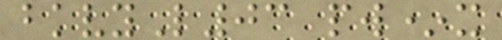bkvyL03 pw*x
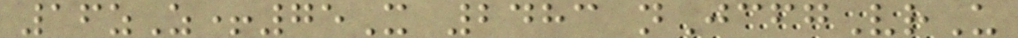16zZ+75X 2483 nJcfgVrU
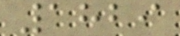1829
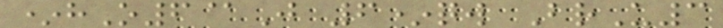*hO6@J 6*qw BrU3
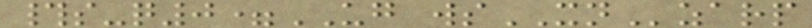#s-q0=UG wsXNzarp
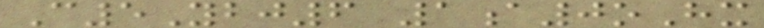C5Ybj6 1a0oHx
